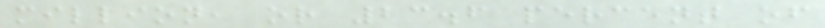million, or 23.6 percent of
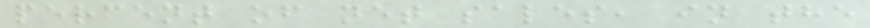percent of net sales, in the
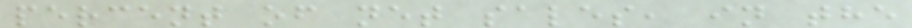percent of net sales, in the
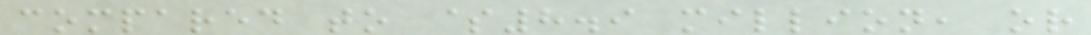compared to $8.9 million, or
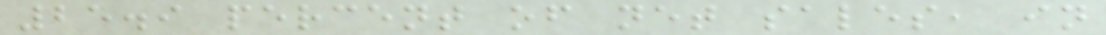25.9 percent of net sales, in
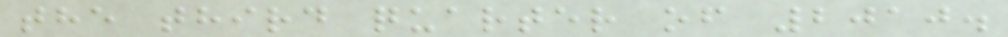the third quarter of 2010.
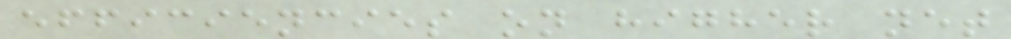efficiencies on higher net
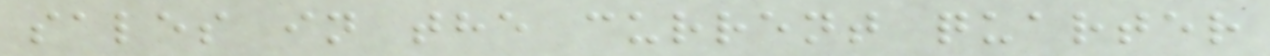sales in the current quarter
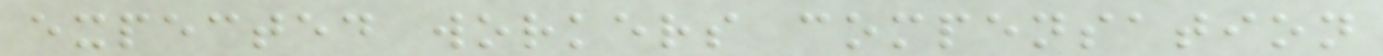expected workers compensation
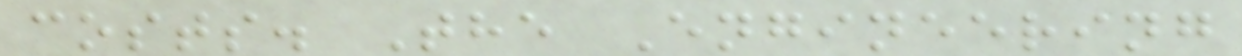costs. The Engineering
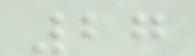27
